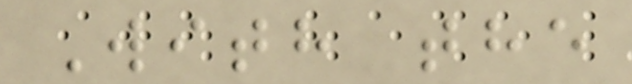With the
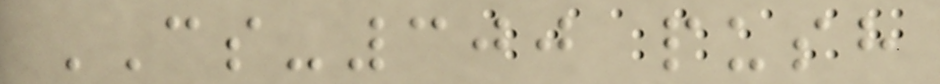CS-300 push
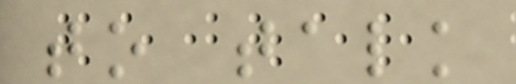to talk
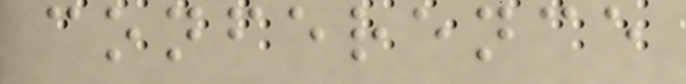conference
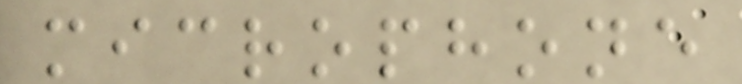microphone
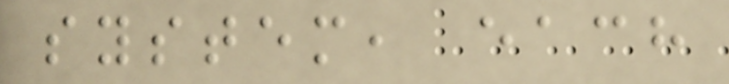system, each
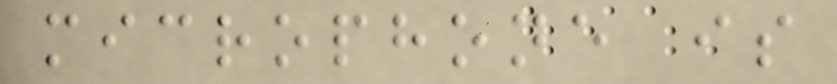microphone is
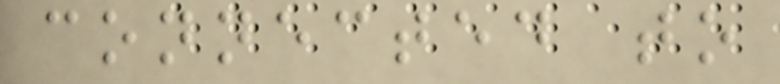connected to
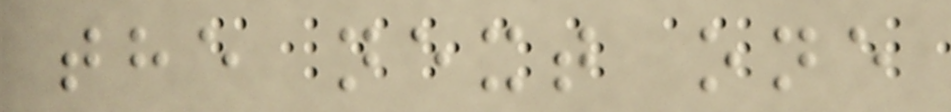the next one
